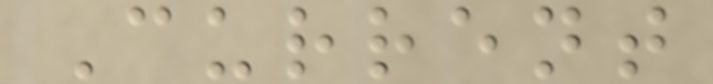Current
